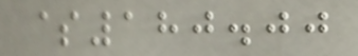$180.00
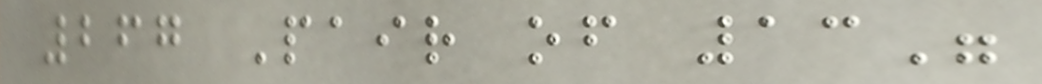267 Pair of 13"
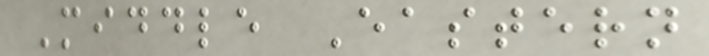Middle Eastern
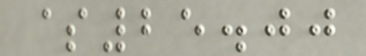$25.00
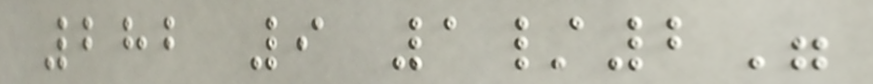282 9 1/2"
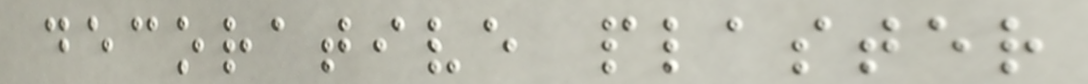decorative plaster
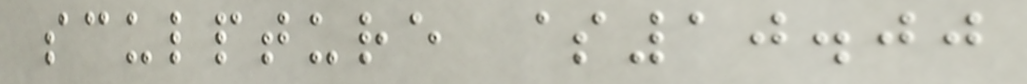sculpture $10.00
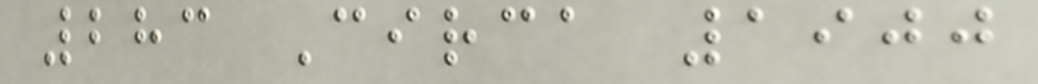283 Circa 1900
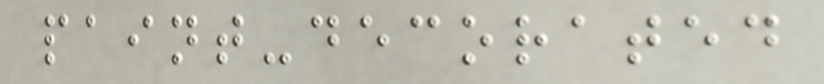paint-decorated
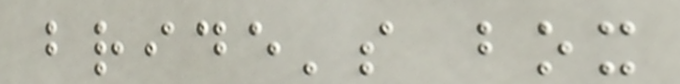bride's box
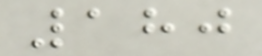180
